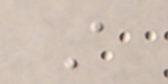A
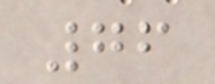76
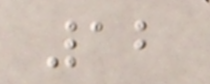12
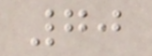70
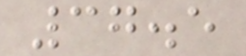37.5
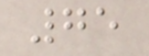75
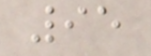95
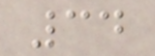34
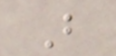B
